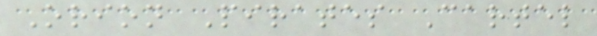Orion Pirates Cartel
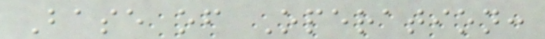Base of Operation:
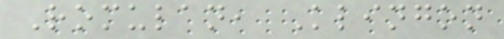Romulan, Klingon
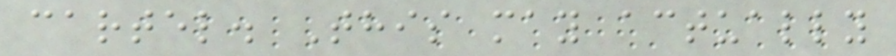cartel. This may actually
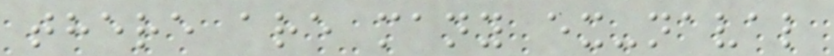there are many ex-naval
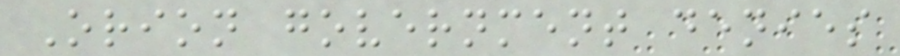Orion government denies
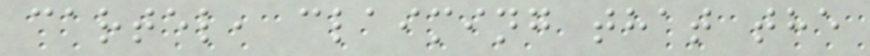cartel, claiming that the
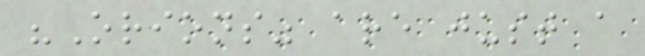"Orions" are just a
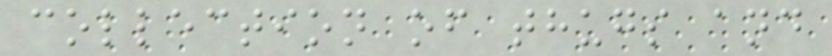collection of thugs and
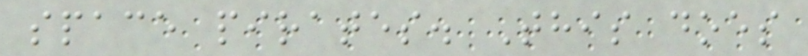space pirates. This does
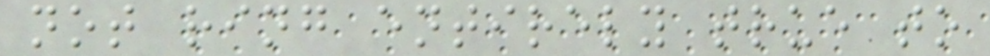not ring entirely true to
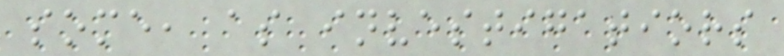some, as investigatiors
